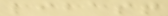libast
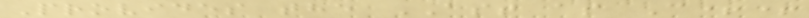Provides the AST as C++
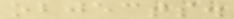objects.
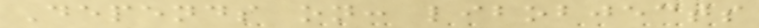Depends on: libobjects
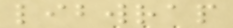libwrap
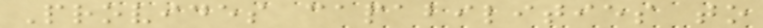Provides capabilities to
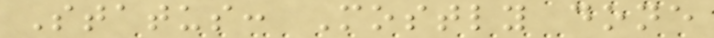Status: Mostly done
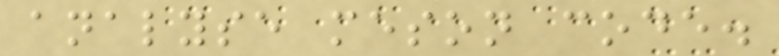analyse meson code.
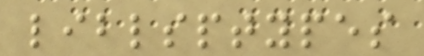liblsptypes
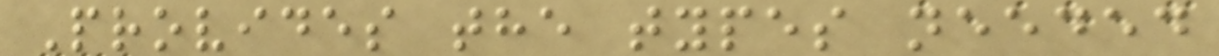Provides the types needed
